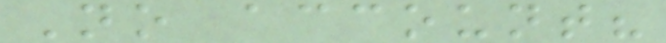No account?
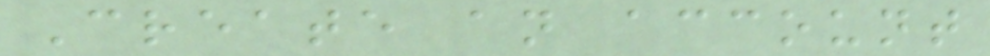Create an account
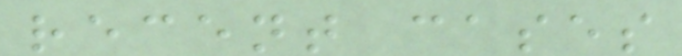recent cases
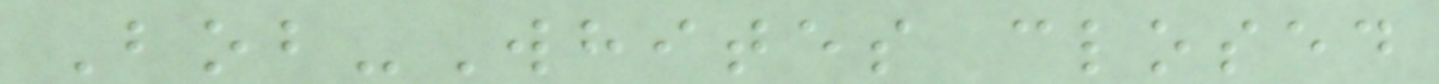Bob-Whites closed
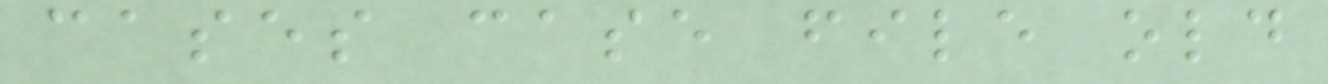cases case file old
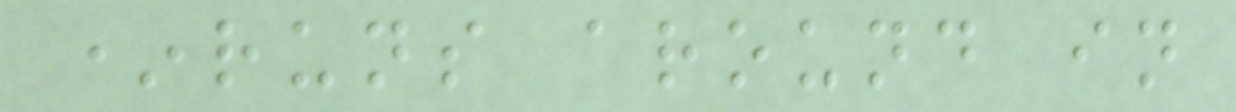*runs around in
